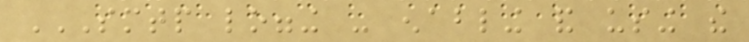SMTP LOGGING - ENABLING AND USING THE
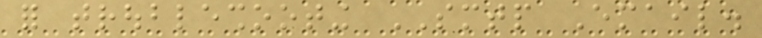for troubleshooting SMTP Email.
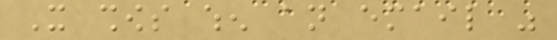It shows when an email was
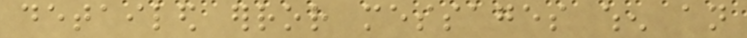detailed error messages when an
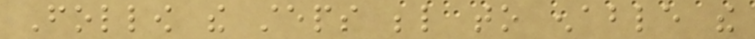Follow the steps below to enable the
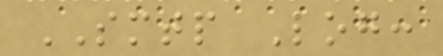SMTP Log:
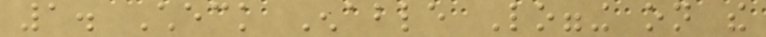1. Check Enable Logging on the
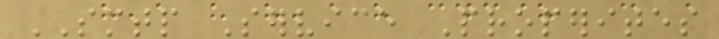SMTP Service Properites
